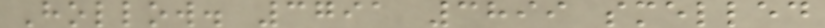Hollow. 3791 3899 smelled
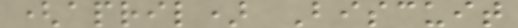(april) Biscuit
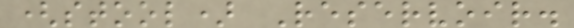(stool) Reservoir.
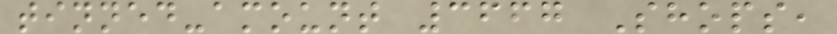tinned-amount 3667 Shops,
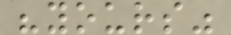"yours"
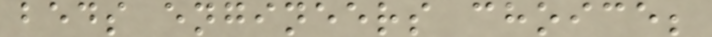beds engineers choice;
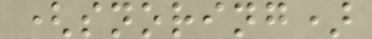(snoring)
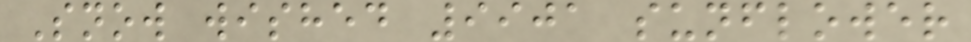Snow wished 9901 sunflower
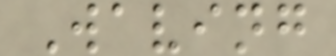Waving
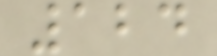124
